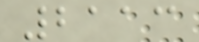2113
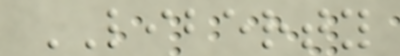LIBERTY
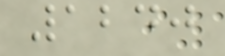1240
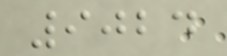9024
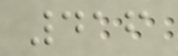416
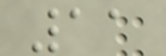11
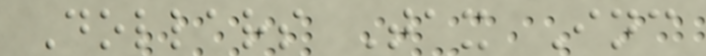Dollars Tax Inc
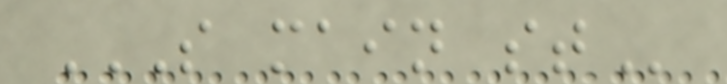S MAIN ST
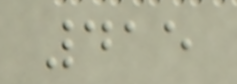415
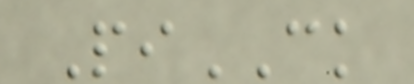PiCK
